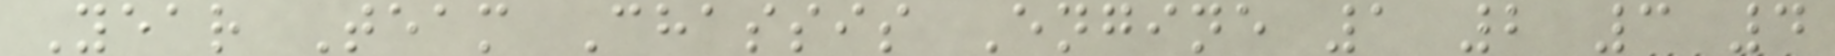Year Team Chassis Engine 1 2 3 4
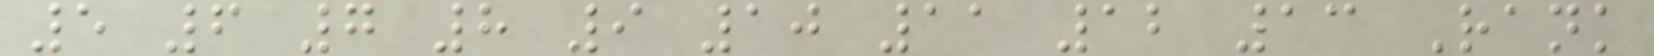5 6 7 8 9 10 11 12 13 Rank
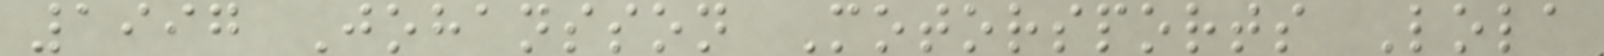1997 Johansson Motorsports Lola
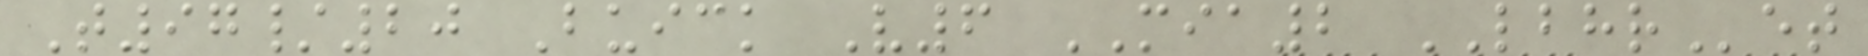T97/20 Buick V6 MIA2 LBHRet
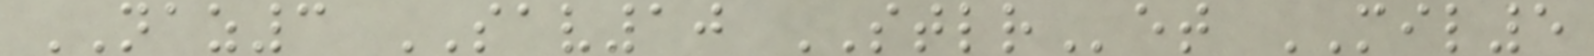NAZ3 SAV10 STLRet MIL5
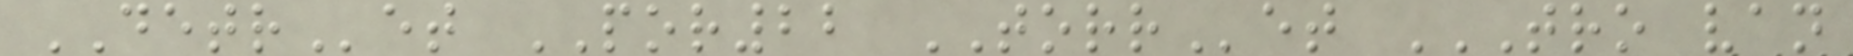DETRet POR22 TORRet TRO VAN
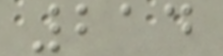214
